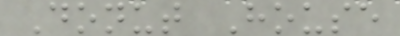Donut House
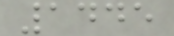1445
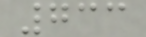733
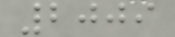2009
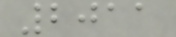2011
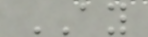AY
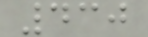430
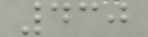430
